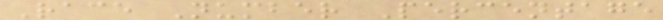Race Number Percentage
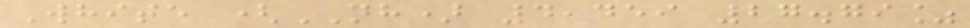White (NH) 4,459 27.79%
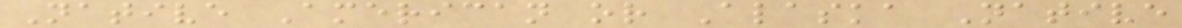Native American or Alaska Native
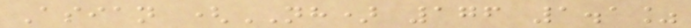Asian (NH) 176 1.1%
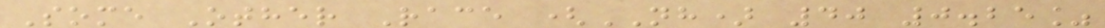Some Other Race (NH) 40 0.25%
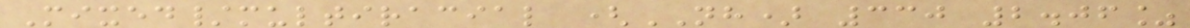Mixed/multiracial (NH) 330 2.06%
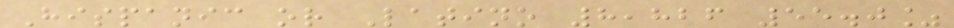Hispanic or Latino 8,826 55.0%
